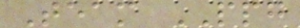Team PPG
